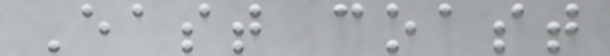East coast
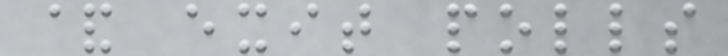& exit polls
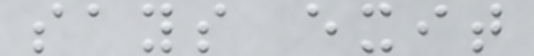says exit
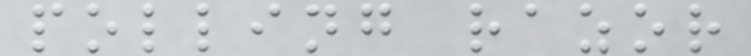polling razor
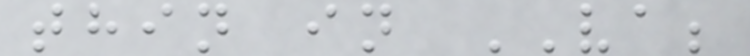thin in VA;
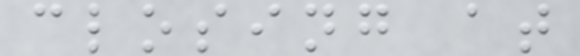closing at
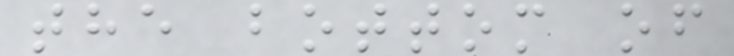the bottom of
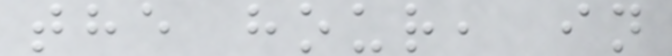the hour, in
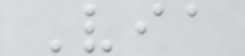Via
